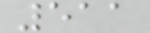511
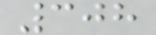308
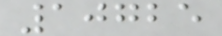10725
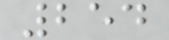254
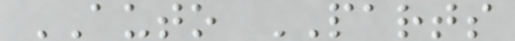AUTO PARTS
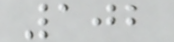102
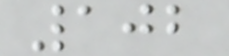102
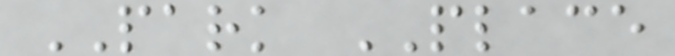PARK PLACE
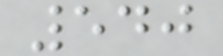540
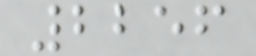2256
